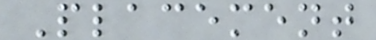Placement
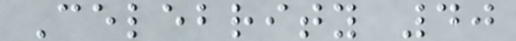Celebrity 40
